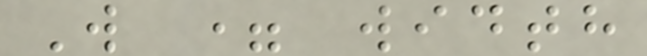W = width
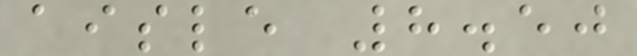aisle 8.50
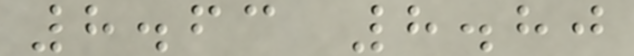8.63 8.80
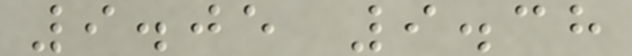9.05 9.38
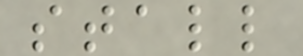stall
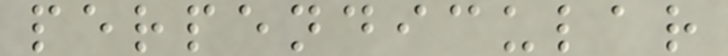perpendicular
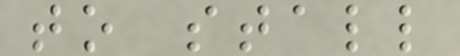to stall
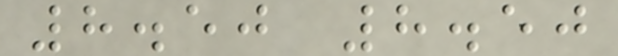8.50 8.50
